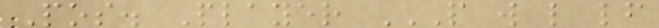Pos. Player P W L LF
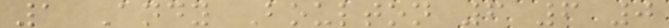1 Andy Boulton 6 6 0
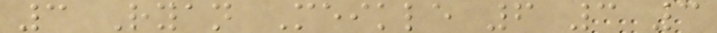3 Ryan Meikle 6 3 3
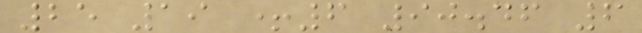25 19 +6 90.46 6
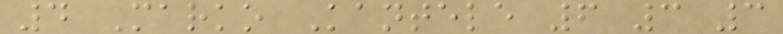4 Marko Kantele 6 3 3
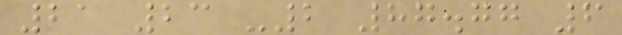21 23 -2 87.77 6
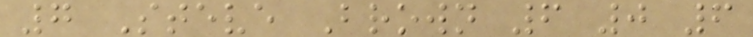7 Steve Brown 6 0 6
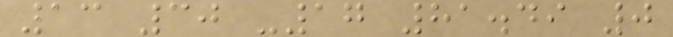13 30 -17 81.49 0
